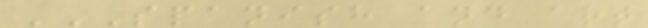SPANISH AND ART
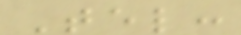Tel:
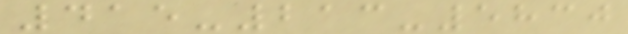415-213-5830
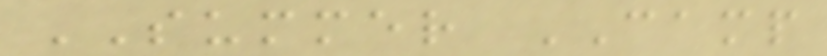SUMMER CAMP
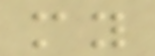my
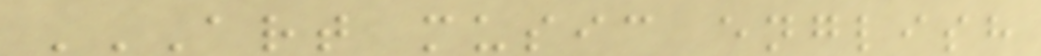ART MUSIC ENGLISH
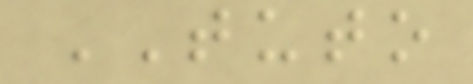TUTO
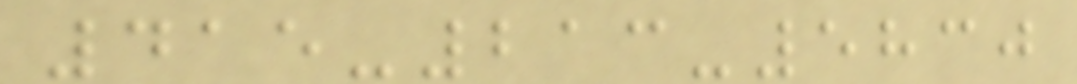415-213-5830
